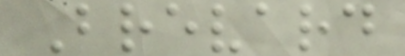Brevard
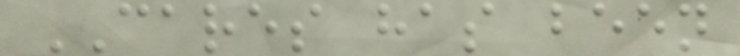CARES has been
